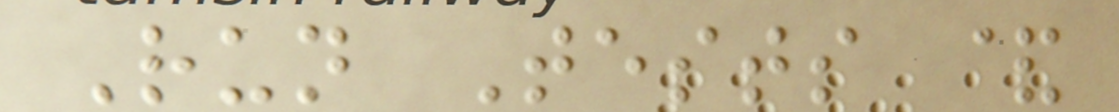Run Tests &
